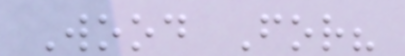Wood For?
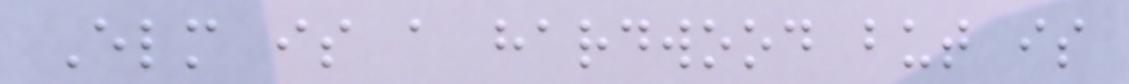Elm is a hardwood but is
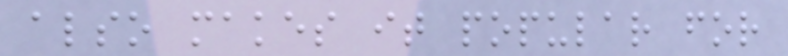also makes it popular for
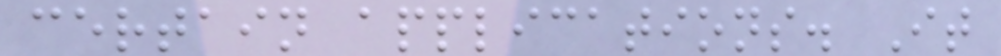certain applications. It
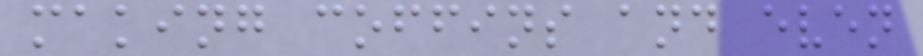making coffins and even
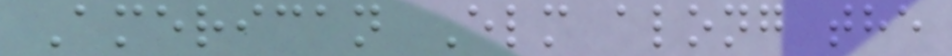American Elm along the
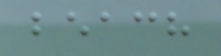beach
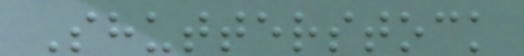Shutterstock
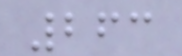263
